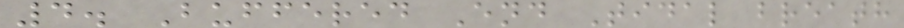4. Buffered End Tidal breath
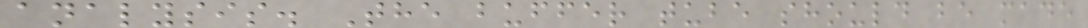analysis. The buffer tube should be made
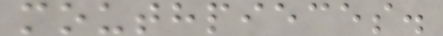mouthpieces.
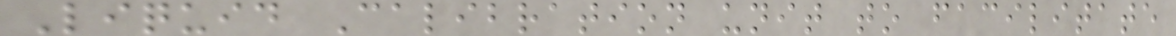Liquid Calibration unit to facilitate
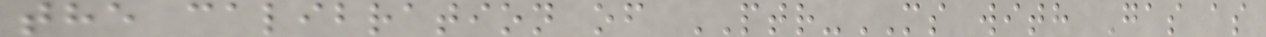the calibration of PTR-MS with Gas as
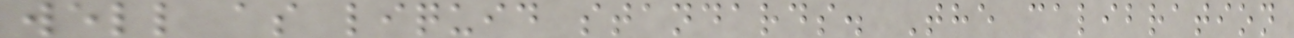well as liquid standards. The calibration
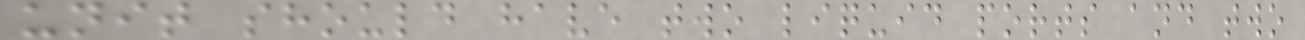unit should have two liquid ports and two
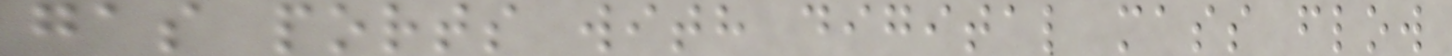gas ports with digital mass flow
